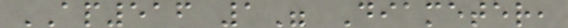AP516 1" Diameter,
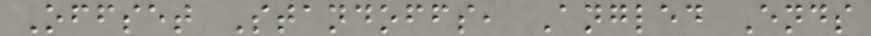Offset Standoffs, Angled Ends
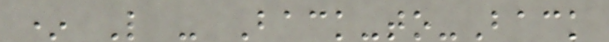* L - Back-to-Back
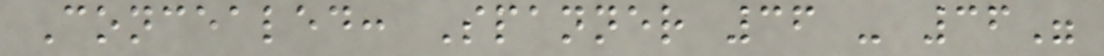Concealed: Spanner 36 - 36"
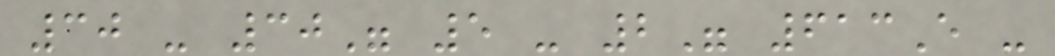30 - 30" 5 - 2" 613E -
